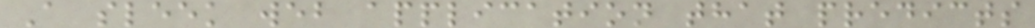A sleek web application that predicts
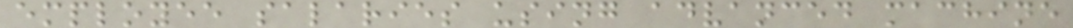employee salaries using advanced machine
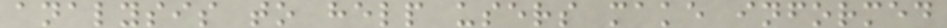analysis to help users make informed
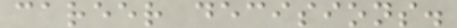career decisions.
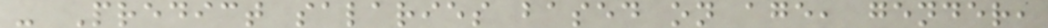- Predict salaries based on age, gender,
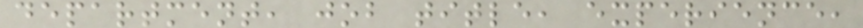department, job title, experience,
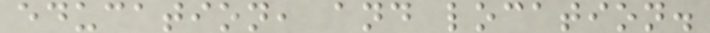education, and location.
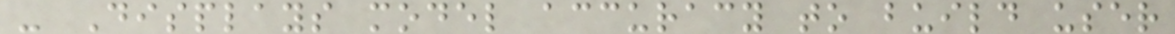- Displays model accuracy to build user
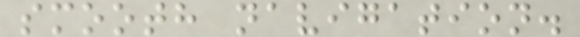smooth navigation.
